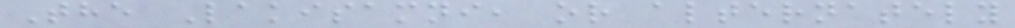The Lakisamni, or alternately
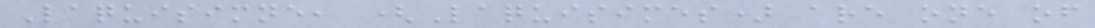Laquisimne, (Laquisimes) are one of
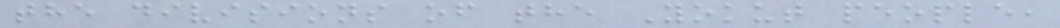the divisions of the Yokut people,
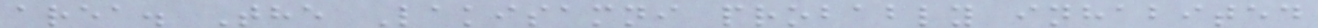area. The Lakisamni probably inhabited
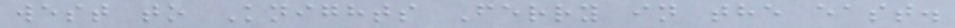west to Knights Ferry in the east.
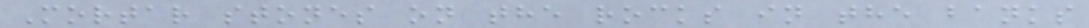Mortar stones on the rocks in the banks
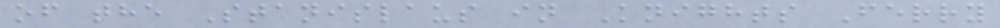of the Stanislaus in Knights Ferry
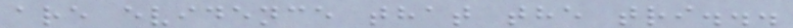are evidence that the tri...
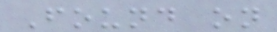Found on
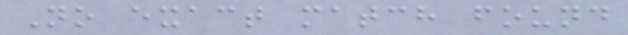No exact match found
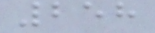258
